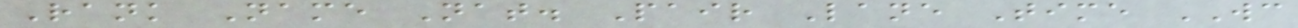Rank Name Nat. Pair Lane Time WC
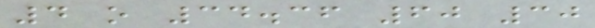4 o 34.36 60 30
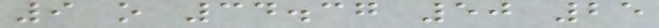9 o 34.37 50 25
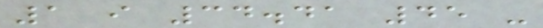1 i 34.41 45 -
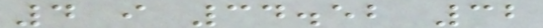4 i 34.52 32
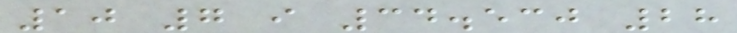10 7 i 34.530 28
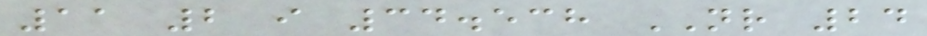11 2 i 34.538 NR 24
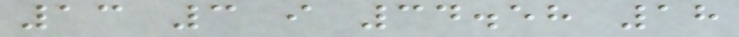13 3 i 34.58 18
